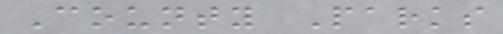County Parks
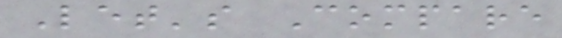Let's Compare
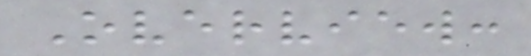Overview:
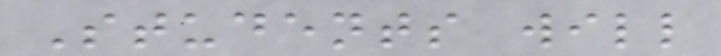Students will
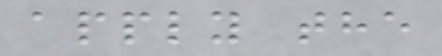apply the
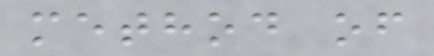method of
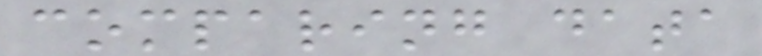comparing data
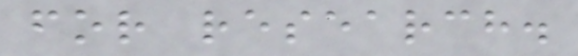for research.
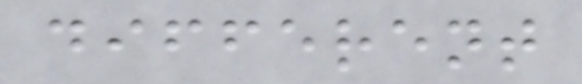different
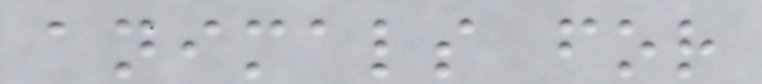animals for
